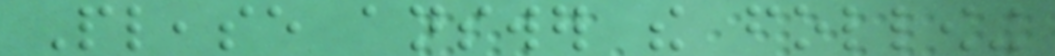Please answer the following
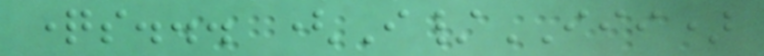questions... (I/III)
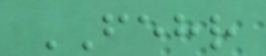FEHR
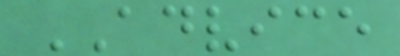ADVICE
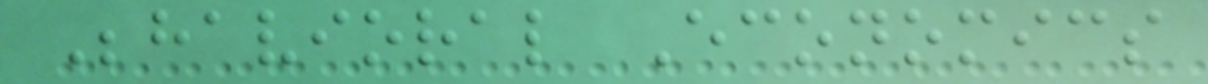Behavioral Economics
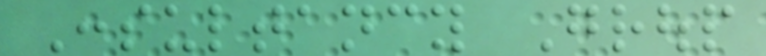Consultancy Group
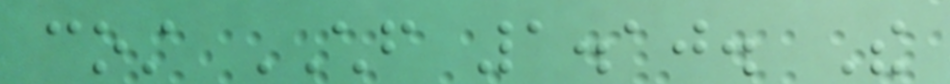cost CHF 1.10. The
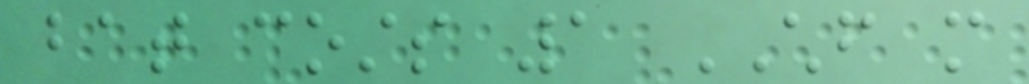bat costs 1 CHF more
